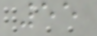55
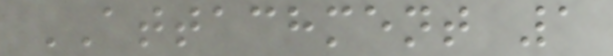ATTACHMENT 1
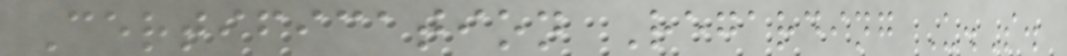Certification Regarding U.S.
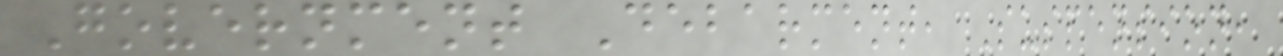Government Debarment, Suspension,
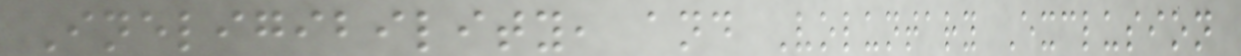Ineligibility, and Voluntary Exclusion
